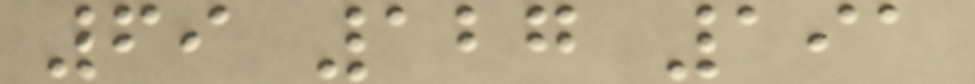69 127 191
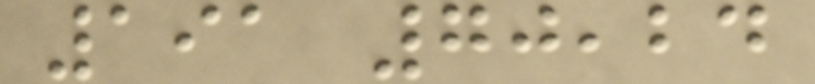191 70,24
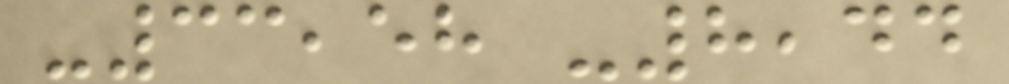-33,58 -8,44
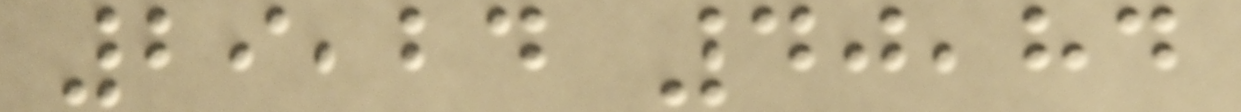29,24 40,84
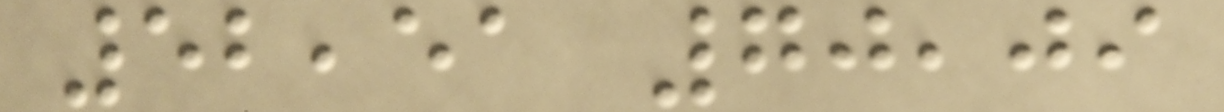52,51 70,09
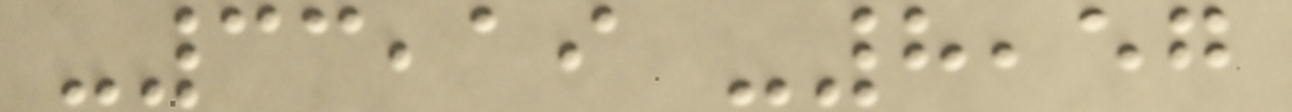-33,19 -8,57
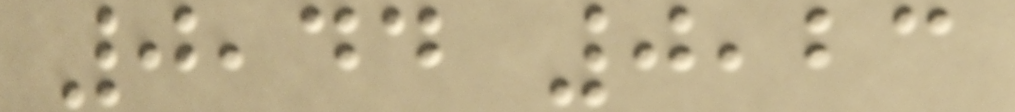0,44 0,23
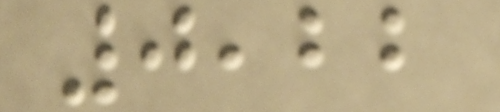0,22
